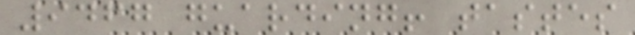9467 guarding! tastes
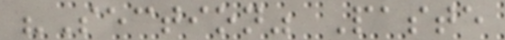"Section" Paste
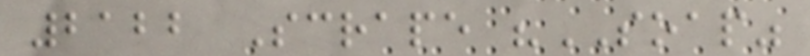2122 Scrape "SOAP"
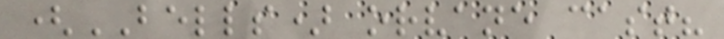(BELLS) orvane cast?
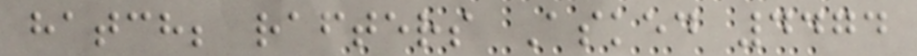hatch; rafters Asked 4474
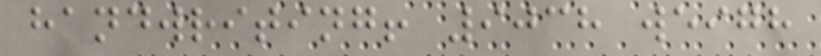handwriting! 9038 weigh
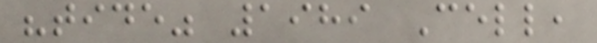"tide" 1989 Cell,
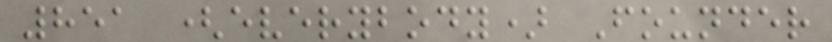851 (everybody) Founder
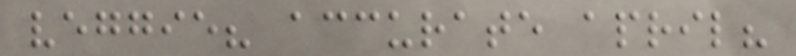veggie? accurate april?
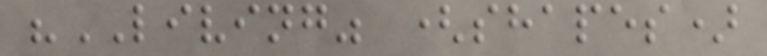"LIVING" (shapes)
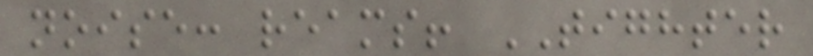noise: reams! TIGHTER
